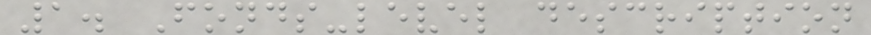1. Fonds-level description
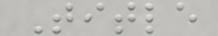Title
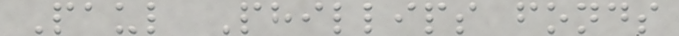Paul Phillips fonds
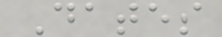Dates
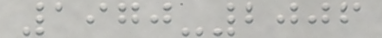1970-2006
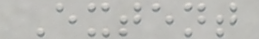Extent
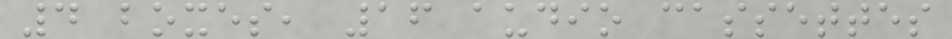4 boxes, 16 audio cassettes
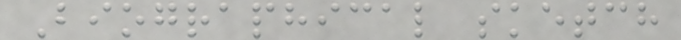Biographical sketch
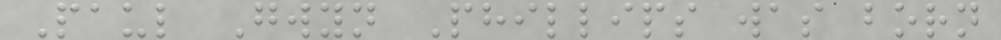Paul Gwyn Phillips was born
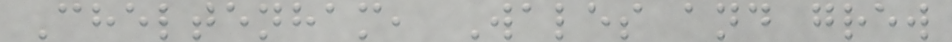Cheltenham, Wales and grew
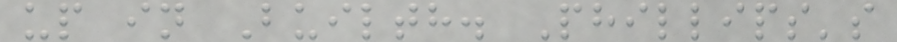up in Builth. Phillips's
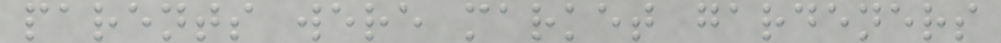parents were market gardeners
